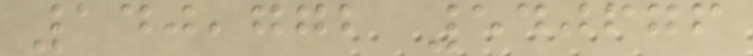140,772 540676
